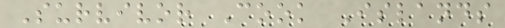Survivor Cook Islands
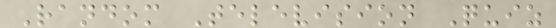Random Television Quiz
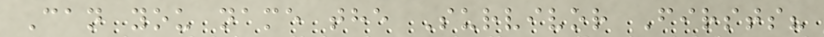Can you name the Survivor Firsts?
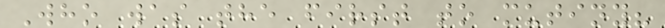Who was the first to mutiny?
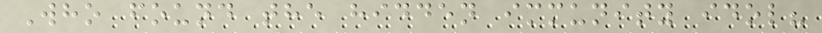Who found the hidden immunity idol?
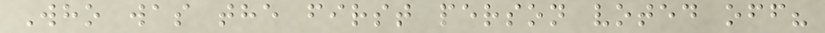Who was the first person voted off?
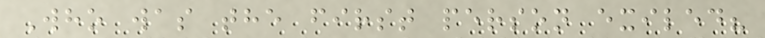Who was the first person exiled?
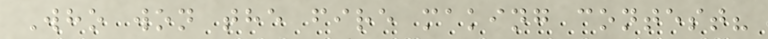Who won the fire making contest?
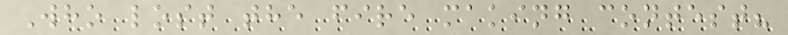Who lost the fire making contest?
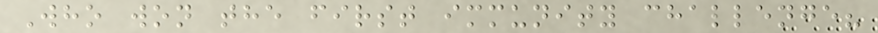Who won the first immunity challenge?
